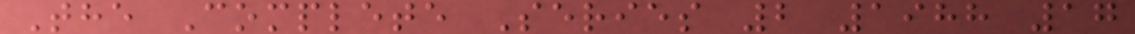The Complete Series 2 1988 17
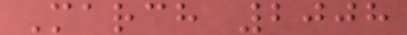March 2008
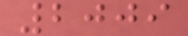2009
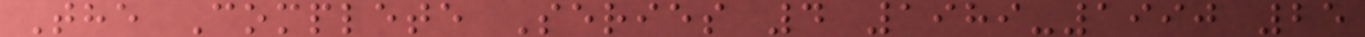The Complete Series 4 1989-1990 25
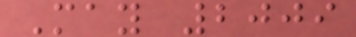May 2009
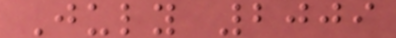July 2009
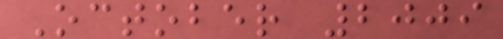October 2009
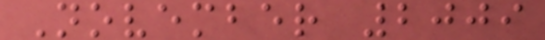November 2009
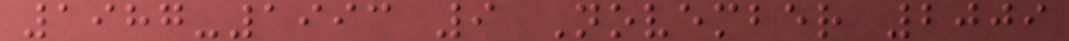1987-1993 9 November 2009
